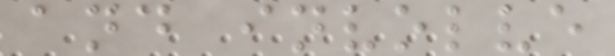and involve
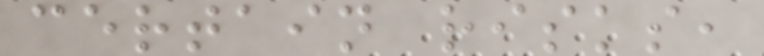certain risks,
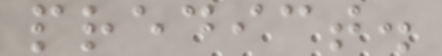predict.
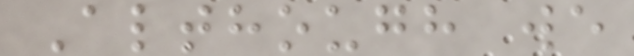Although we
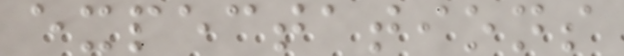expectations
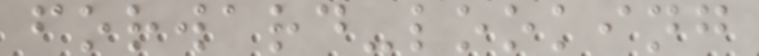forward-looking
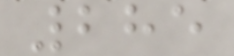285
